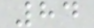84
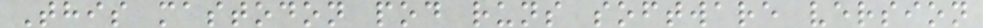This mastodon pod runs software version
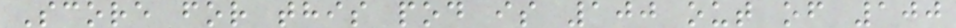Score for this pod is 100 out of 100
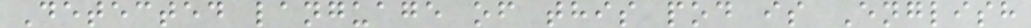Detected language of this pod is English
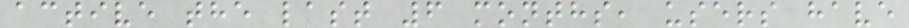active the last 6 months, users have
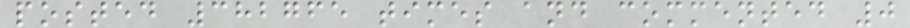posted 382765 times and commented 0
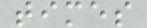times
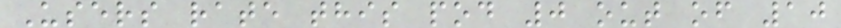Users rate this pod 0 out of 10
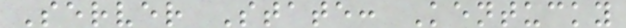Server State: Kentucky
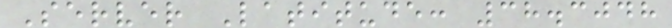Server Latitude: 38.3048
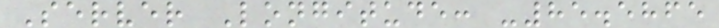Server Longitude: -85.5865
